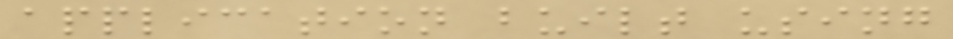application built using
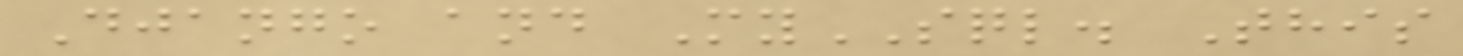Django and MySQL. This
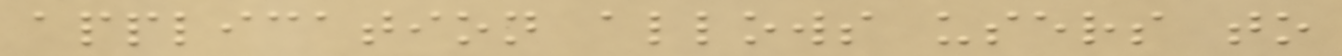application allows users to
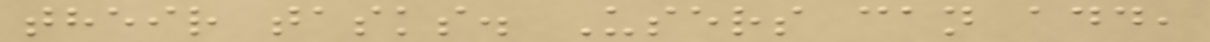their tasks. Users can add,
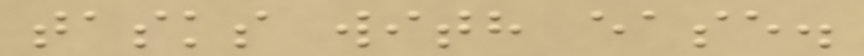tasks with ease.
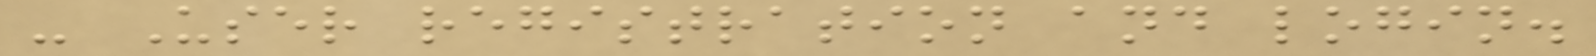- User registration and login.
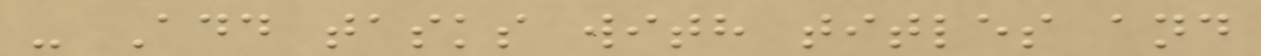- Add tasks with titles and
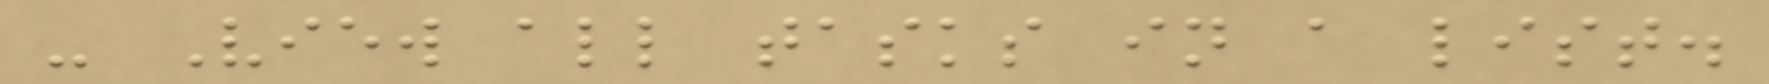- View all tasks in a list.
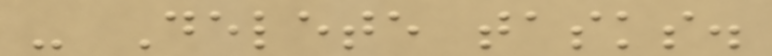- Delete tasks.
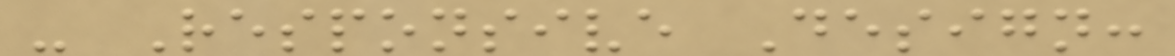- Responsive Design:
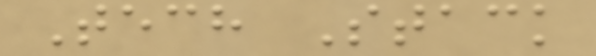Tech Stack
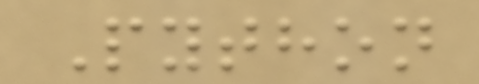Python
